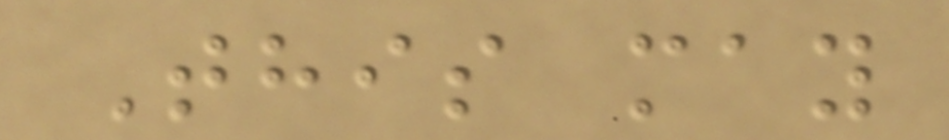This may
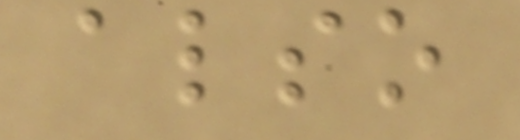also
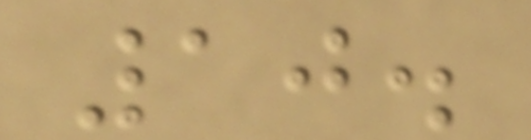10.
